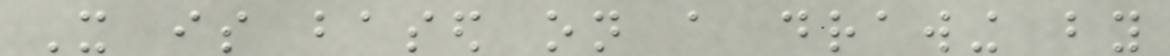It is based on a drawing by
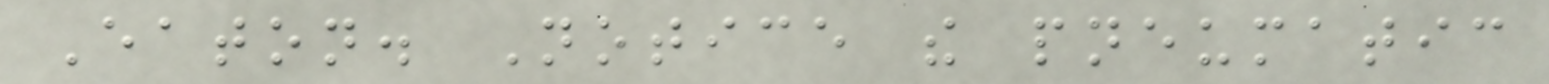Eaton. Notice the pneumatic
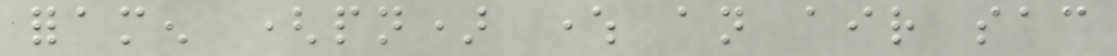foramen (pn) where an air sac
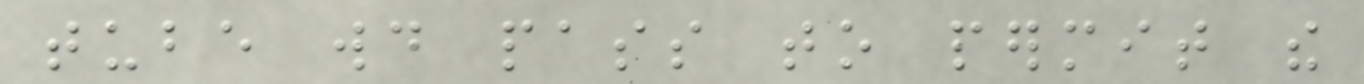tube would pass to permit the
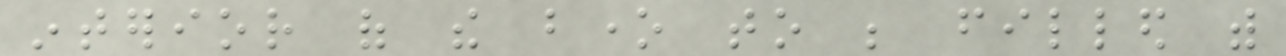interior of the bone to be filled with
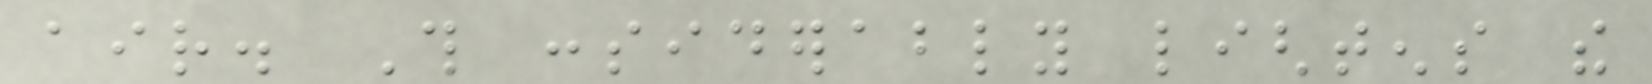air. This considerably lightens the
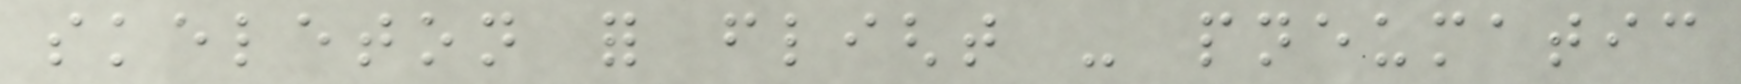skeleton for flight - pneumatic
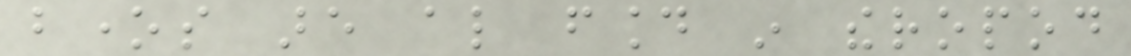bones are also found in theropod
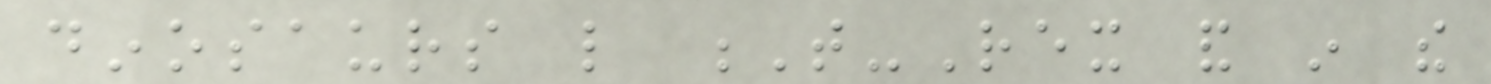dinosaurs like T-Rex and in the
